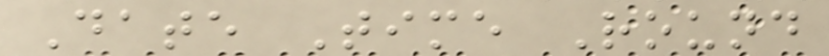Date Time Round
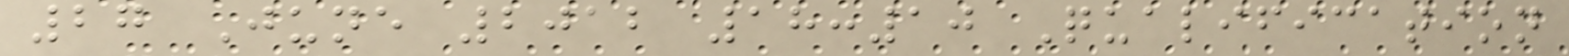27 June 2012 18:10 Qualification
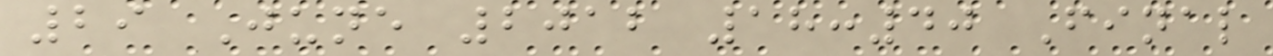29 June 2012 18:40 Final
